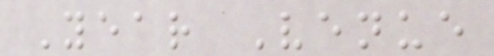Year Venue
